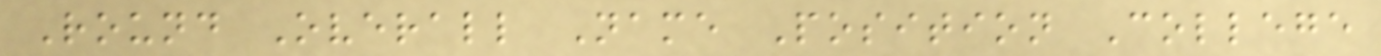Round Overall Name Position College
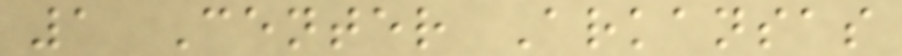1 Center Arkansas
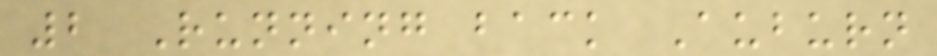2 Running back Auburn
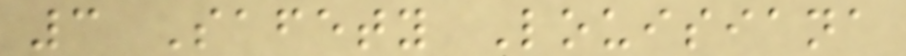3 Safety Louisiana
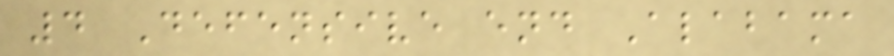4 Defensive end Alabama
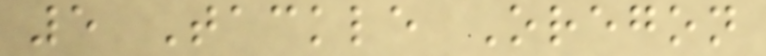5 Tackle Oregon
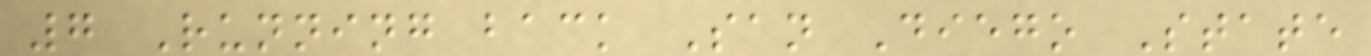7 Running back San Diego State
